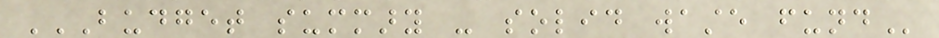BUDGET SUMMARY - SOLID WASTE FUND
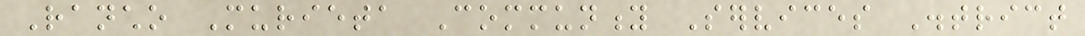Rancho Murieta Community Services District
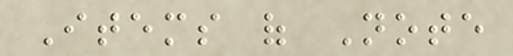Items of Note
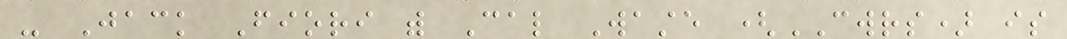- Jack Fiori with Cal Waste (CWRS) is
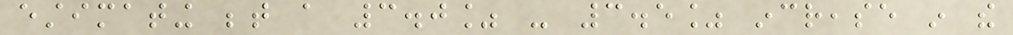estimating between a 3.0% - 3.5% increase in the
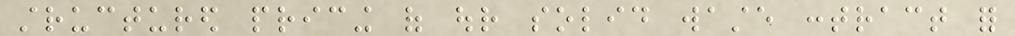structured pricing of our solid waste contract for
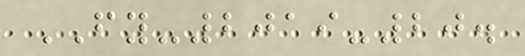FY-2019-20.
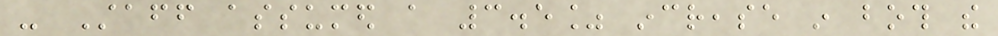- Staff assumed a 3.5% increase in both the
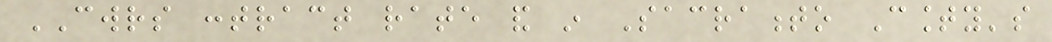CWRS contract rate and in Sacramento County's
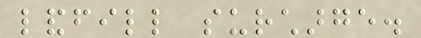landfill surcharge.
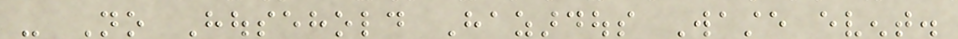- No Household Hazardous Waste event.
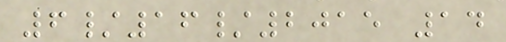6/16/2015 14
